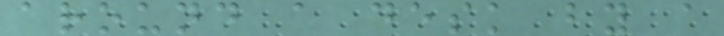around a desk by a
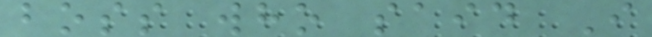boss who said I
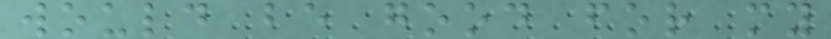would be good for my
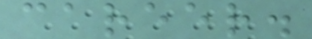career.
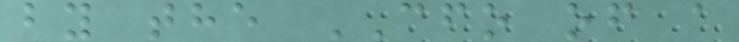by the CFO of a
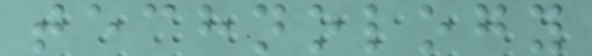technology
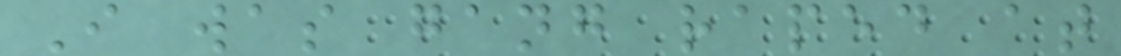I was gang raped at
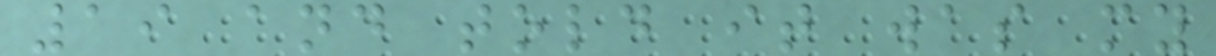19 and told it was my
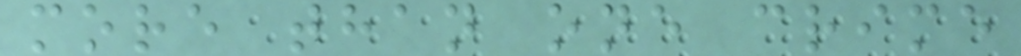more than one crime
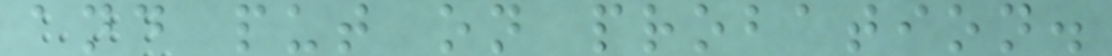and put on probation.
